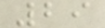29
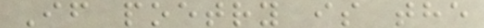If poetry is the
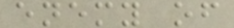enemy of
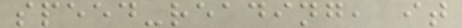speed-reading, it
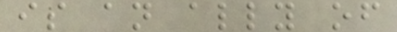is an ally of
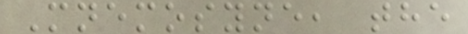Mnemosyne, the
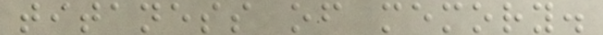titaness of memory.
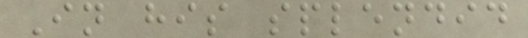In his splendid
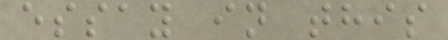essay in this
